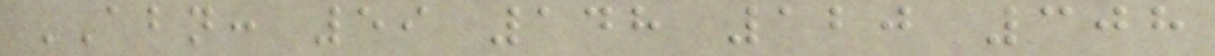ABN: 59 148 120 308
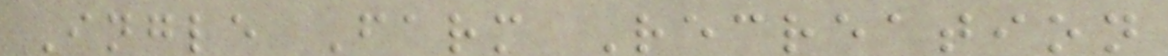Ingle Farm Recreation
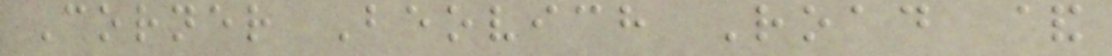Corner Beovich Road &
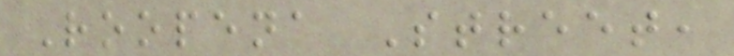Roopena Street,
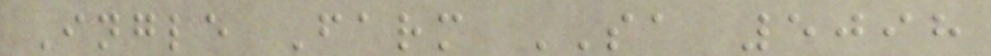Ingle Farm SA 5098
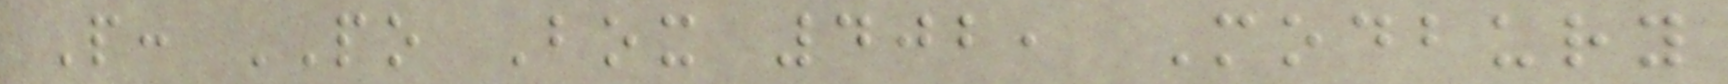P: PO Box 402, Modbury
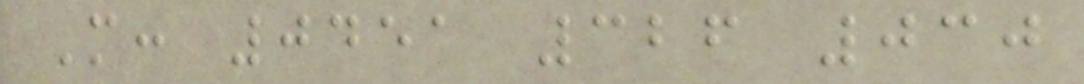M: 0451 326 030
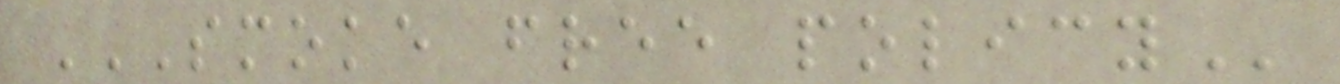SMOKE FREE POLICY
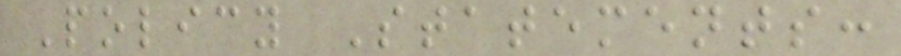Policy Statements:
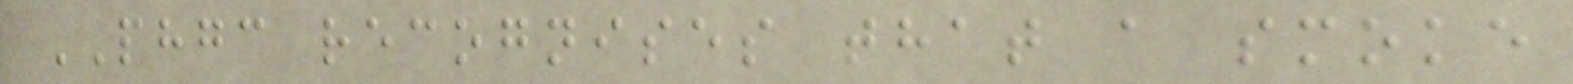PHGC recognises that a smoke
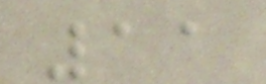11
